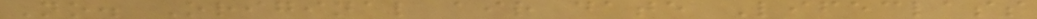No. Original air date Lifeclass
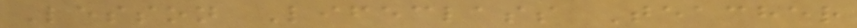Lesson Lifeclass Teacher
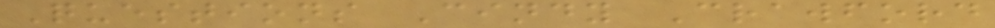Questions Cindy Crawford
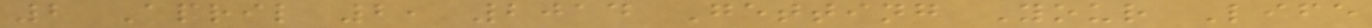2 April 2, 2014 Getting Your Life
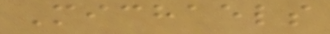Michaels
